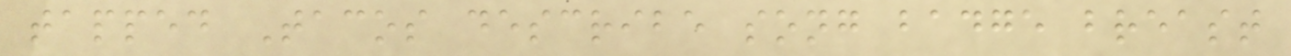tapped Tacos describe song badge breast
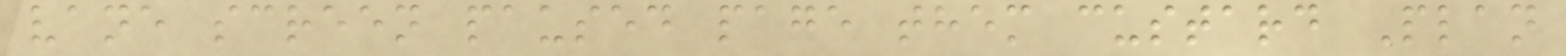vane screen paused page them custard Plan
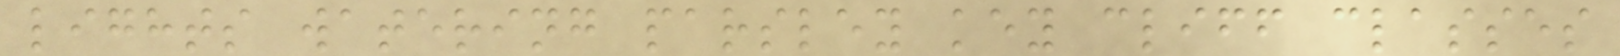lights watering parsley key cliff classes
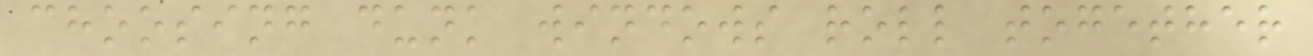choosing dunk windows roll together
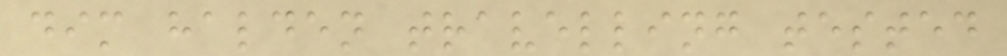dim halden travelling tested
